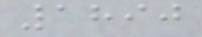1890
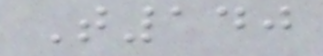T140
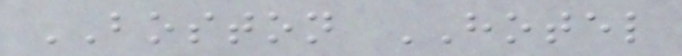BOSTON HOTEL
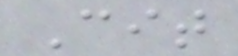Cit
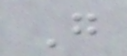G
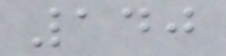140
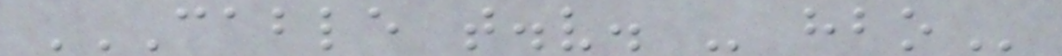CABLE T.V. - HBO
